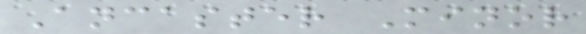Ancaster Minor
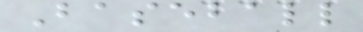Baseball
